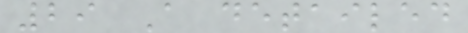29 A detailed
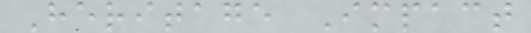Heritage Impact
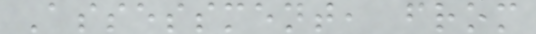Assessment, from
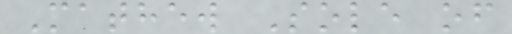Mathew Sole of
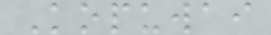Kopuwai
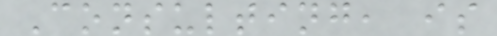Consulting, is
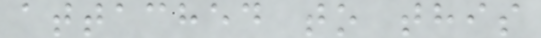attached to this
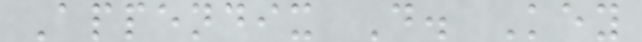Appendix D. Key
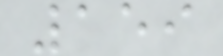159
